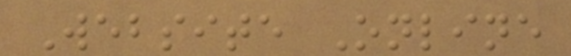Website Online
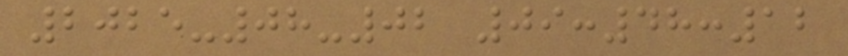2025-08-02 09:48:12
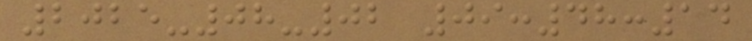2025-08-02 09:48:14
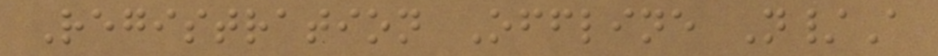Registration Offline N/A
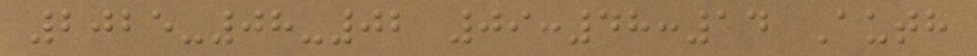2025-08-02 09:48:14 Auth
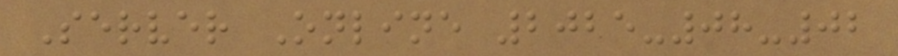Server Online 2025-08-02
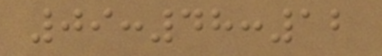09:48:12
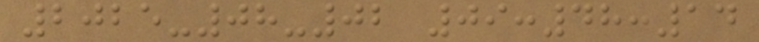2025-08-02 09:48:14
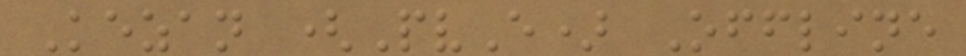Kezan (PvE) Offline
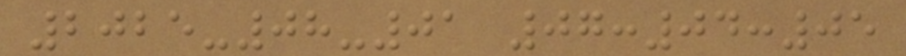2025-08-01 07:04:05
